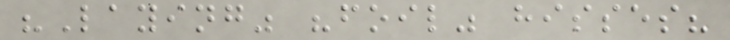"Laying" "foil" hisses?
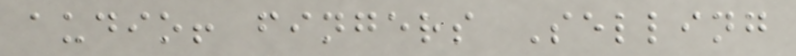audio! fingers Selling
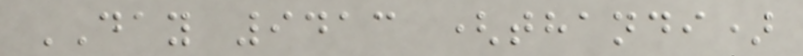DAY 9413 (thandi)
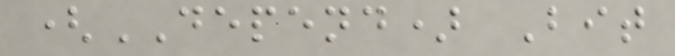(DEPEND) Bit
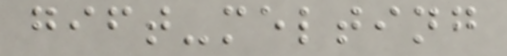gift-melting
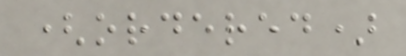(ordered)
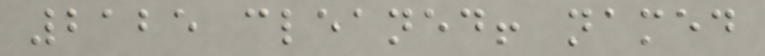2125 cleaned! named
